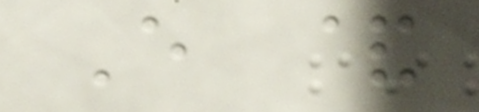E &
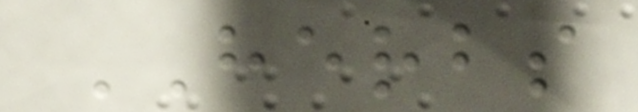HERBS
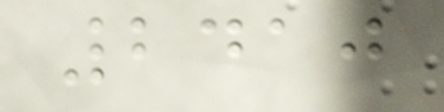2410
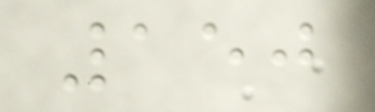150
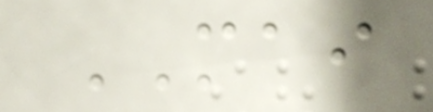MAI
